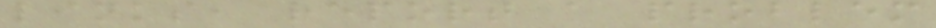links, report a problem
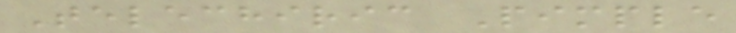Telechiric Pimple
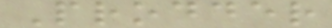Prodder
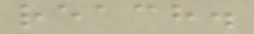reach.
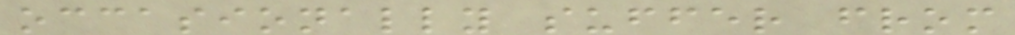occasionally suffer from
